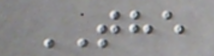THE
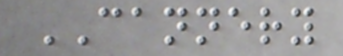CANNERY
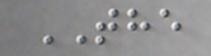THE
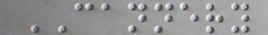CANNERY
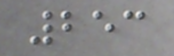253
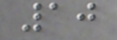10
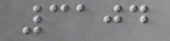3104
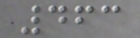463
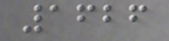1626
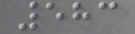583
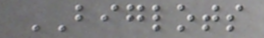BIGLOTS
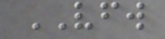VFW
